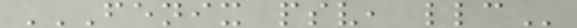FENIX PSV, LLC
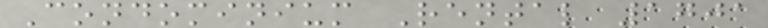Condominium Rental 1701
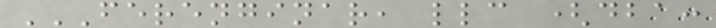FERENGINAR, LLC (DBA:
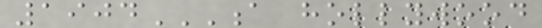1904A HOLLYWOOD
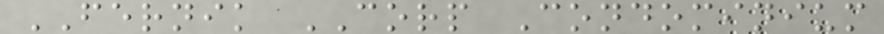FERNIK CORP Condominium
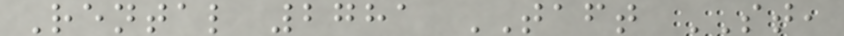Rental 2781 TAFT ST,
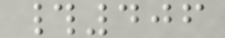#406
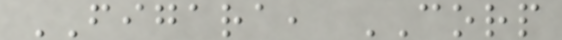FIGARA, CORP
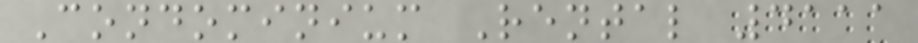Condominium Rental 4111
